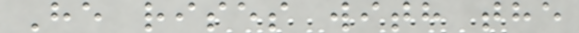He rises with the
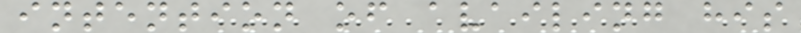intention of availing his
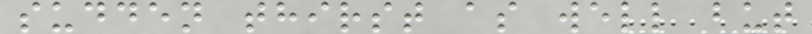sudden thirst as well but
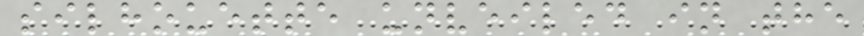silhouette unveiled in the
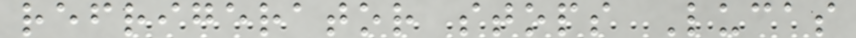refrigerator stops Lucas
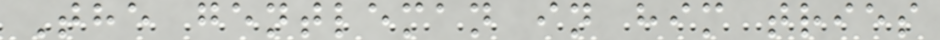The gentleman in him tries
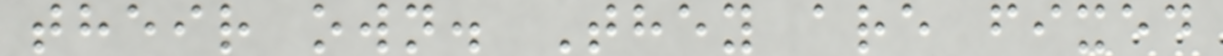their own. They are fixed
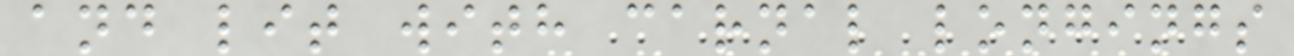and lit with carnal longings
